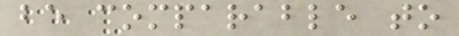be comparable to
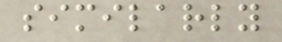similarly
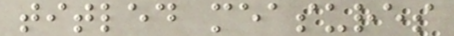titled measures
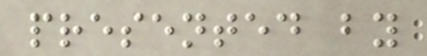presented by
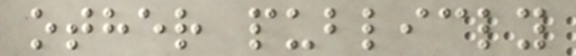other publicly
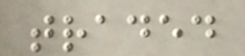traded
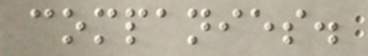companies.
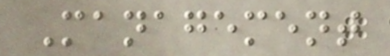Management
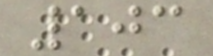103
